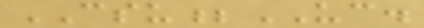CSU;UC.
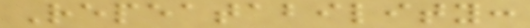Repeatability:
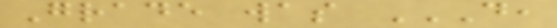Grade was D,
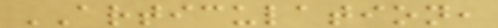ARTICULATION,
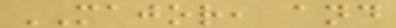MAJOR, and
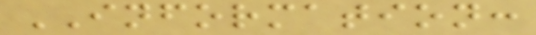INFORMATION:
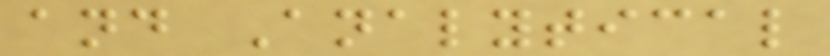and Analytical
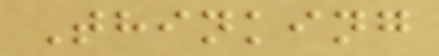Thinking
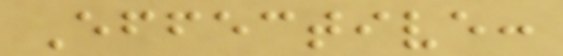Effective:
